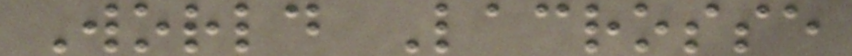World Lacrosse
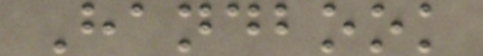Handbook
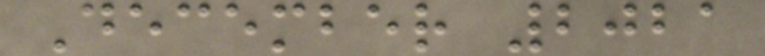December 2021
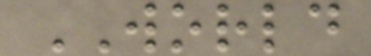WORLD
